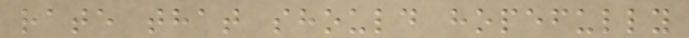rate that should hopefully
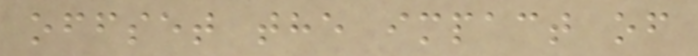offset the impact of
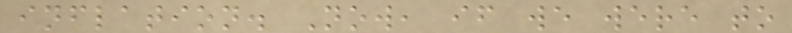inflation. Now, if we were to
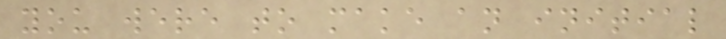you were to make an initial
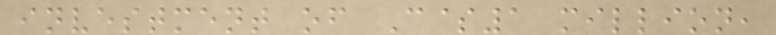investment of C$1 million,
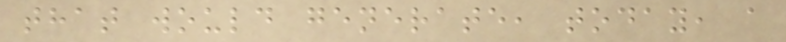that would generate, today, a
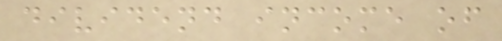dividend income of
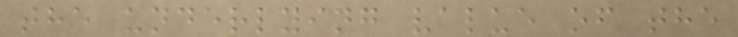the underlying value of the
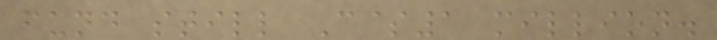fund still C$1 million.
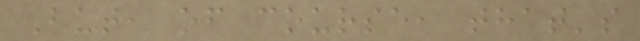But, of course, that's
